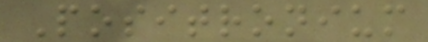Positronium
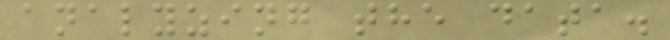analyzing the data.
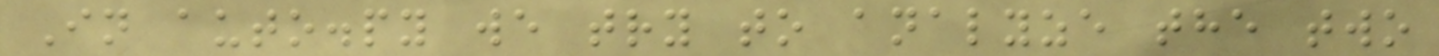In auto.py we try to analyze the two
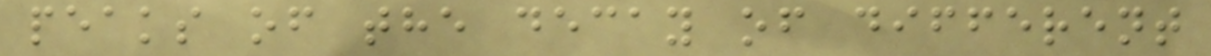peaks of the decay of different
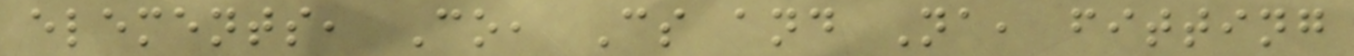elements, Co, Cs and Na, fitting
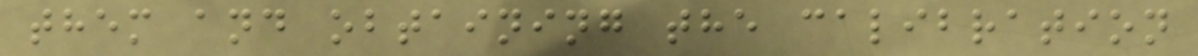them and obtaining the calibration
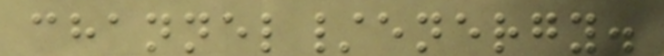channel/energy.
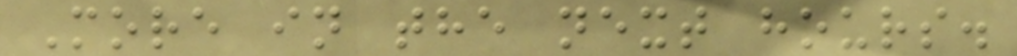More in the next hours.
